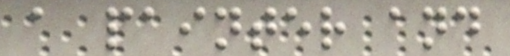a painter and
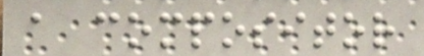a compositor
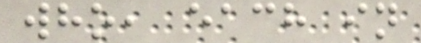who, each in
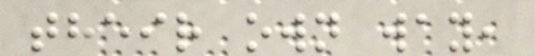their own way,
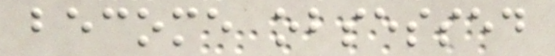become obsessed
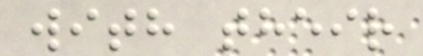with their
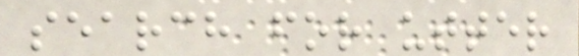search for utter
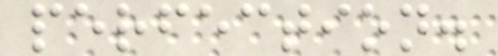perfection.
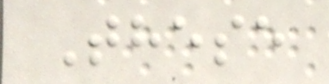These
